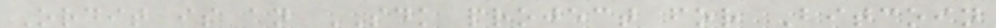Ordit is an SDK project for Bitcoin
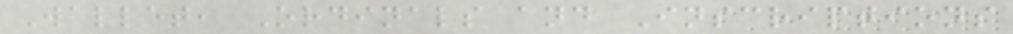Wallet, Ordinals and Inscriptions
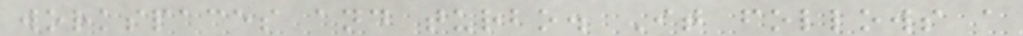workspaces and turbo. It follows a
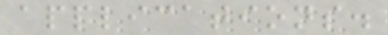applications.
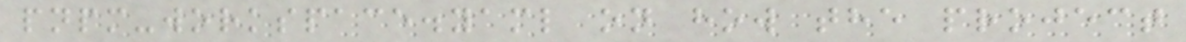pnpm-workspace.yaml on how the project
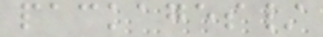packages/
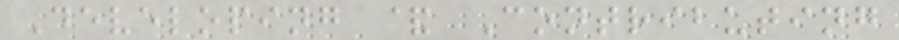Developing & Contributing
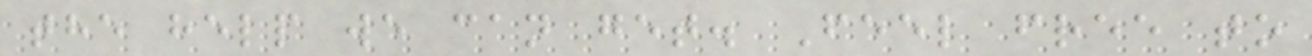the help we can get. Feel free to
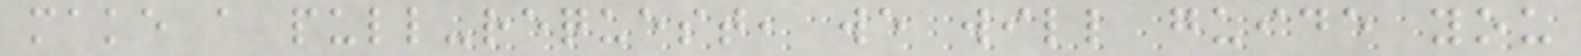make a pull-request, we will guide you
